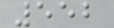552
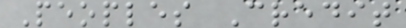Peoples Credit
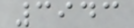3943
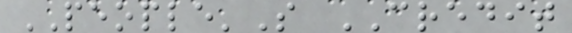PEOPLE'S CREDIT
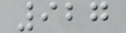927
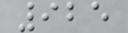925
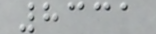8331
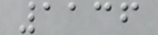1136
